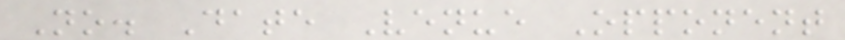No. Date Venue Opponent
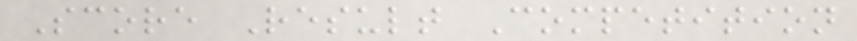Score Result Competition
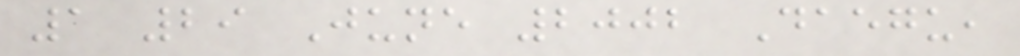1 29 June 2002 Daegu,
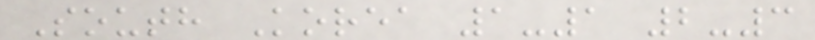South Korea 1-1 2-3
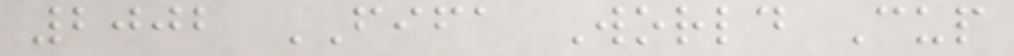2002 FIFA World Cup
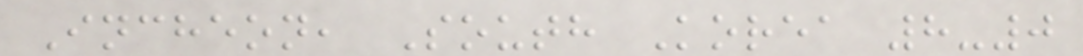Incheon, South Korea 8-0
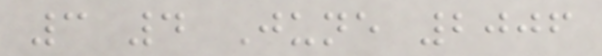3 4 June 2006
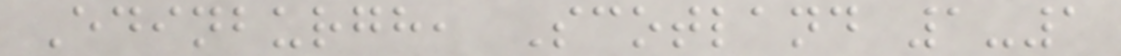Edinburgh, Scotland 1-1
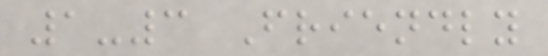1-3 Friendly
